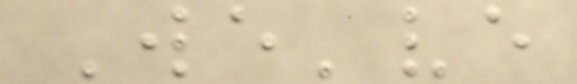We've
